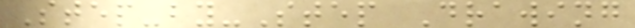Step-by-Step Drawing
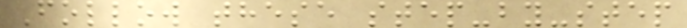Follow these step-by-step
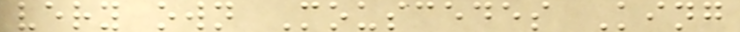very own Mouscedes King
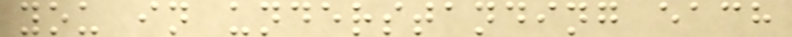you in understanding each
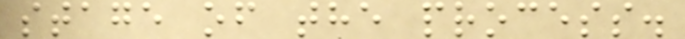stage of the process.
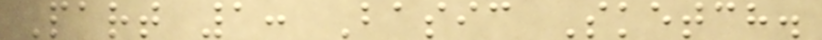Part 1: Basic Sketch.
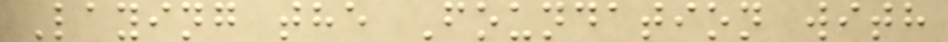Laying the Foundation with
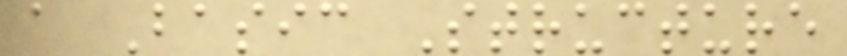a Basic Structure
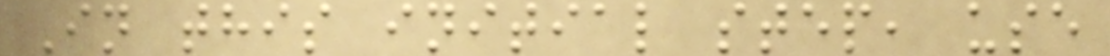In this initial step, use
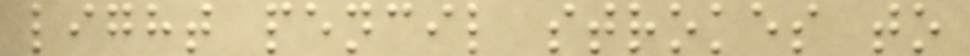light pencil strokes to
